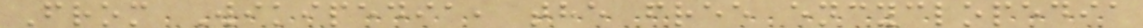From Wikipedia, the free encyclopedia
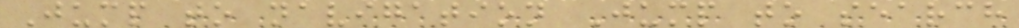Jump to navigation Jump to search
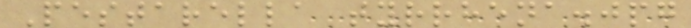Pestarella tyrrhena.jpg
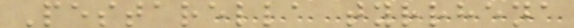Pestarella tyrrhena
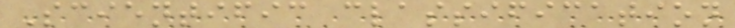Scientific classification
